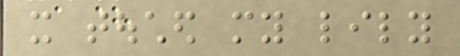it touched my lily
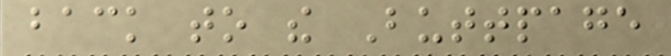back to the Buttpage
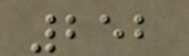252
